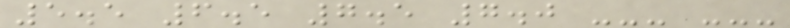5.5 6.5 7.5 7.0 --- ---
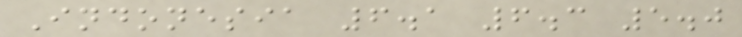Indonesia 6.1 6.3 5.0
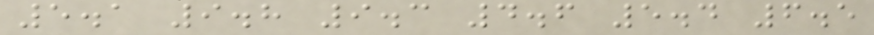5.1 9.8 9.3 4.6 5.4 6.5
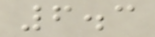6.3
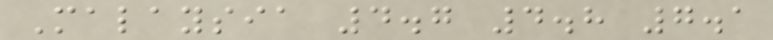Malaysia 4.7 4.8 7.1
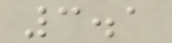3.1
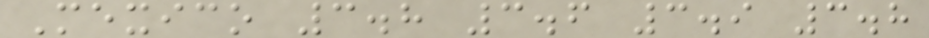Mexico 3.8 3.6 3.9 3.8
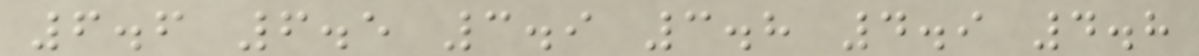6.6 6.5 3.9 3.8 4.9 4.8
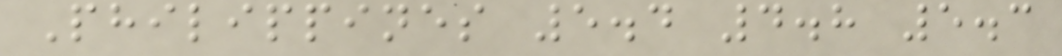Philippines 5.4 4.8 5.3
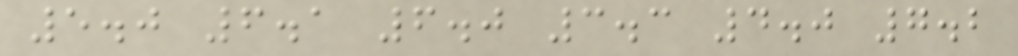5.0 6.1 6.0 3.3 4.0 7.2
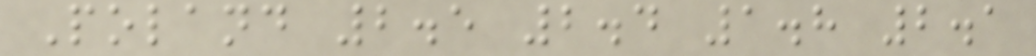Poland 2.5 2.4 1.8 2.1
